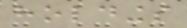holdings
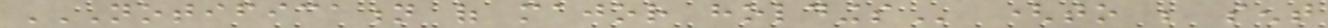NOTIFICATION OF MAJOR HOLDINGS (to be sent
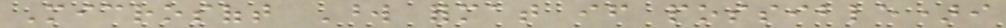Microsoft Word format if possible)i
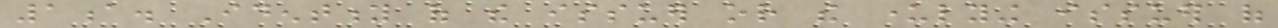1a. Identity of the issuer or the underlying issuer of
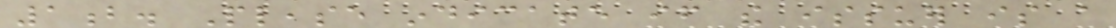1b. Please indicate if the issuer is a
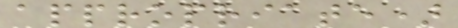appropriate)
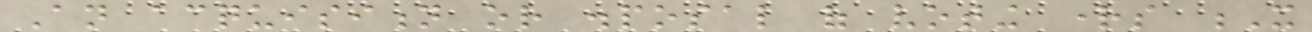An acquisition or disposal of voting rights X
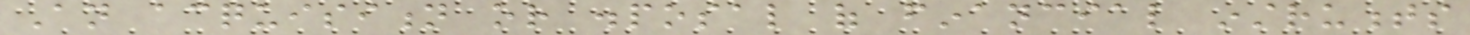An acquisition or disposal of financial instruments
